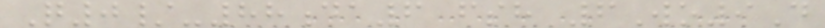Q0/-88da6 fsh 6Wo9D
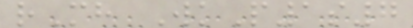rMh WkP1s7
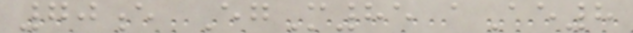70e EgM85 aAe8
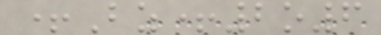+Bz+2o6
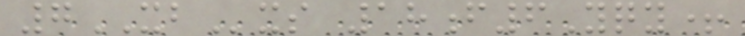7XBxs 18f6Yqy+
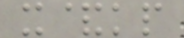x&kp
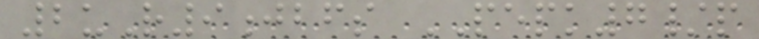2uR9jbfs PEPK7/p
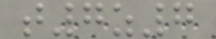t7z7
